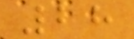28
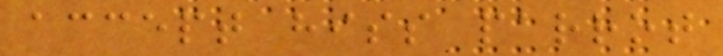accept hiss parrot
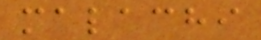malachi
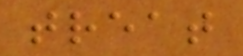treat
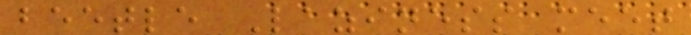beetle Laziness meet
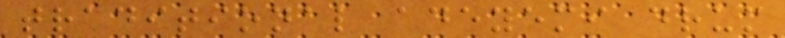traditional adeyemi drum
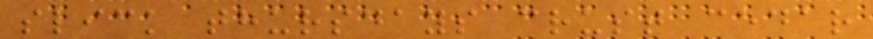slick thursdays crust cedar
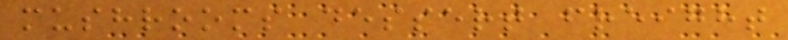mushrooms dessert freight
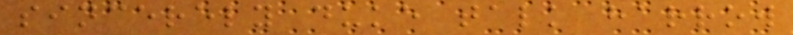sincerely duke talk harrow
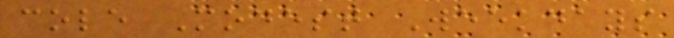cole Modest Weekdays
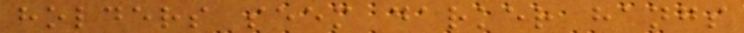holders seem darker hangs
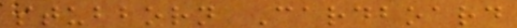stubborn Cardboard
